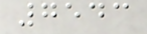7543
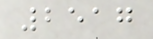2517
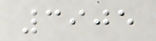3905
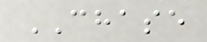CHASE
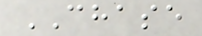CHASE
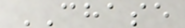CHASE
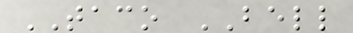TACO BELL
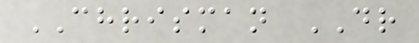CHRISMAN DR
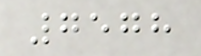7578
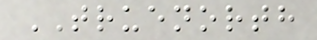TRUENORTH
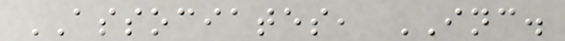ASSOCIATES, INC.
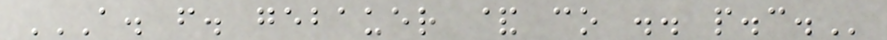A. F. GEBAUER & CO .. P.C.
